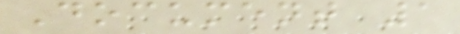Document 1
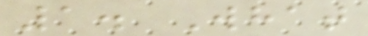1. What
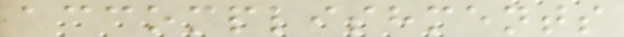accomplishments
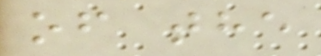of the
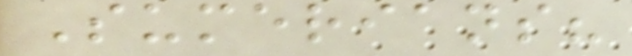Sumerians?
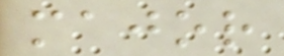major
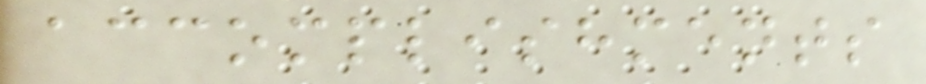accomplishments
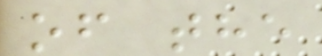of the
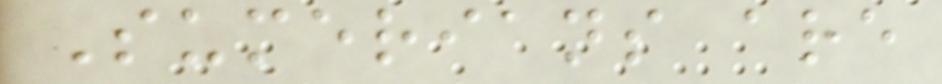Sumerians are
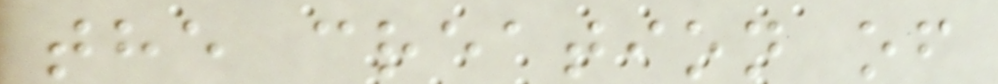the creation of
